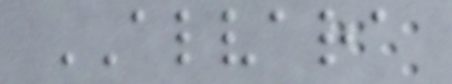ALVARA
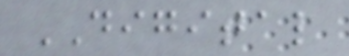DIGITAL
